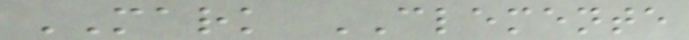MARK CLEMENTE
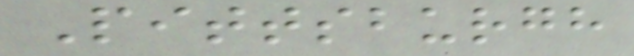Pittsburgh
